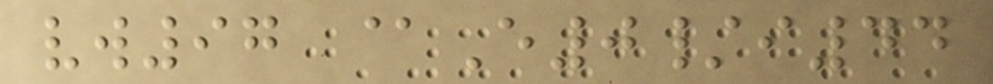vw97 @E0/i44
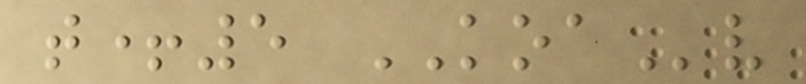t+5 KOAv
